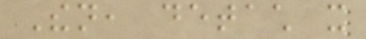Then, detach it
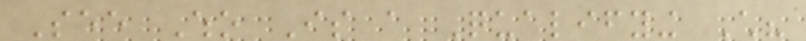See Who Is a Qualifying Child?
